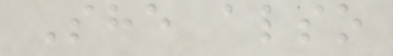She also
